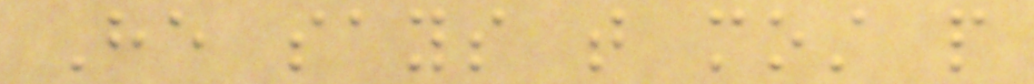He says that most people
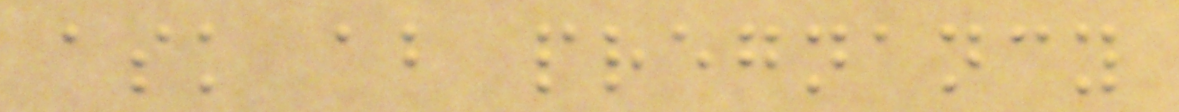ask about pregnancy
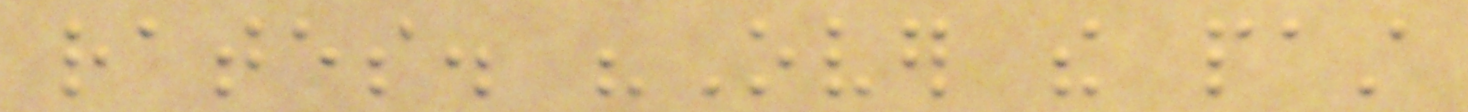rates. "Over the past
